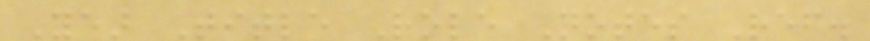Year Title Role Notes Ref.
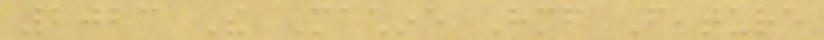2023 The Machine Himself Feature
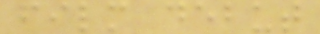film debut
